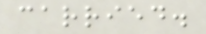carried.
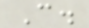C.
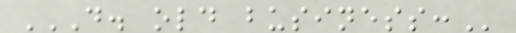D. OLD BUSINESS:
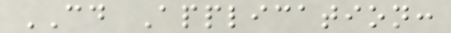CD Application:
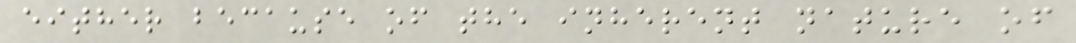either because of the inherent nature of
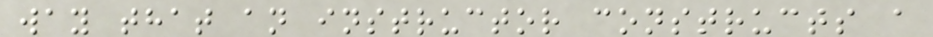way that an instructor constructs a
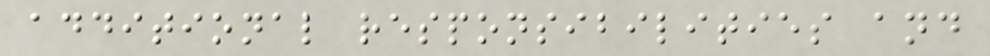additional responsibilities and
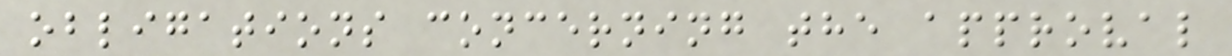obligations concerning the approval
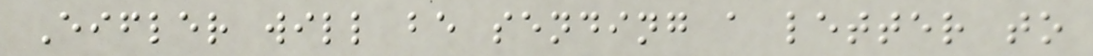Eifler will be sending a letter to
